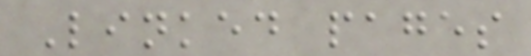Linked pages
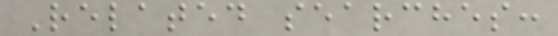Related searches:
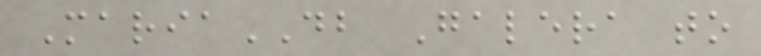MariaDB Galera to
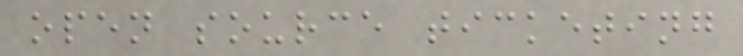open source ticketing
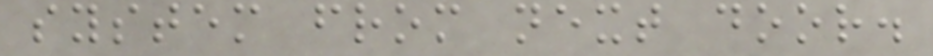system from next door.
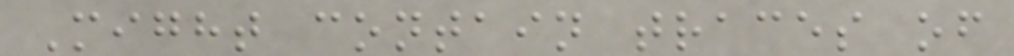Might contain traces of
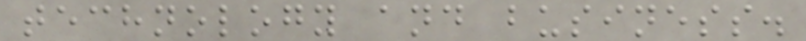technology and business.
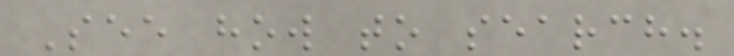See how to search.
